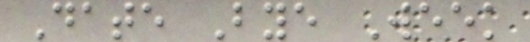Date Bye Week
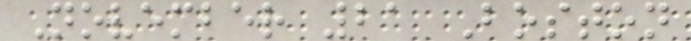November 21 Boston
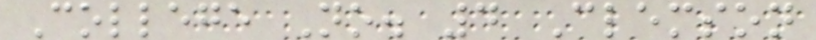College No. 4 Clemson
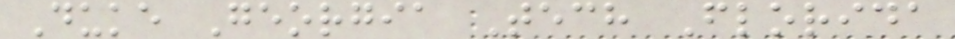Duke Georgia Tech Florida
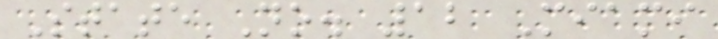State No. 12 Miami
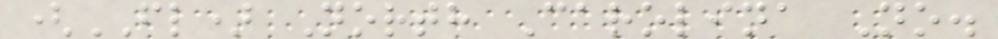(FL) North Carolina No.
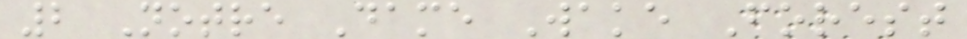2 Notre Dame Wake Forest
